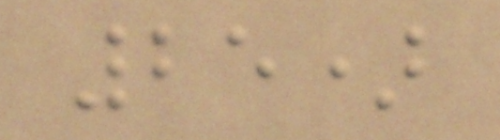25)
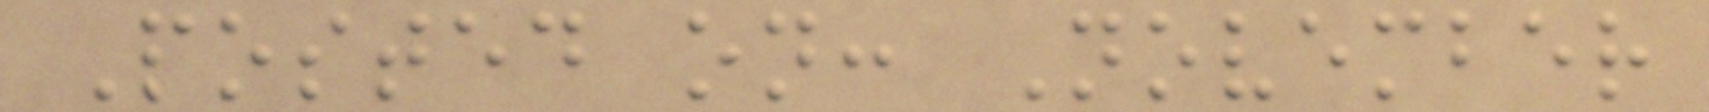Posted on: November
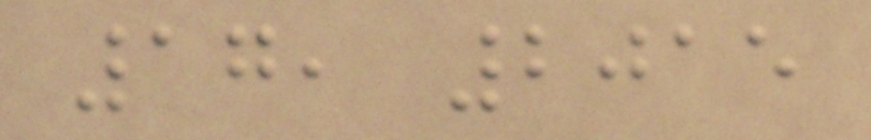17, 2015
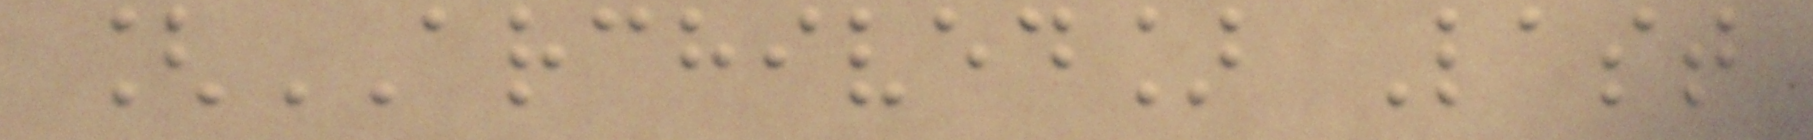[ARCHIVED] Last
